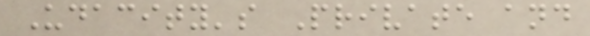Udacity's Private and
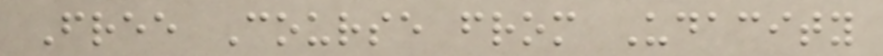Free Course from Udacity
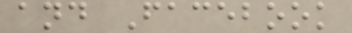and Facebook
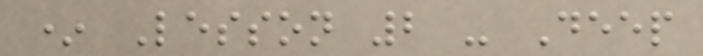* Lesson 2 - Deep
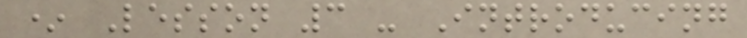* Lesson 3 - Introducing
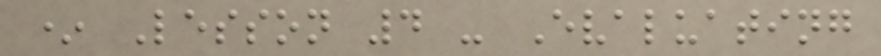* Lesson 4 - Evaluating
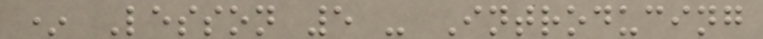* Lesson 5 - Introducing
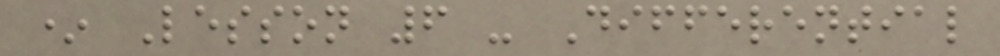* Lesson 6 - Differential
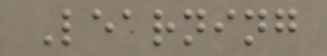Learning
